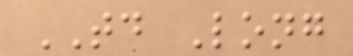TD Long
